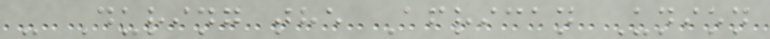- During the African Union
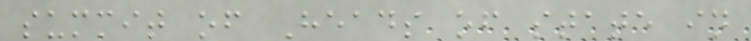summit of Heads of state in
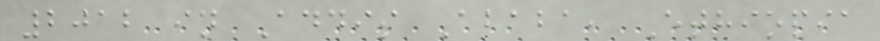2012 in Addis Ababa, Ethiopia
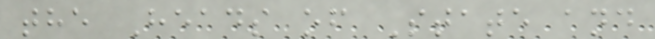the Heads of State and
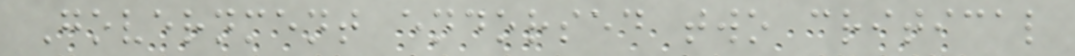Government endorsed two critical
